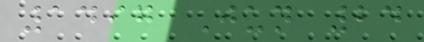1497 Jun 24
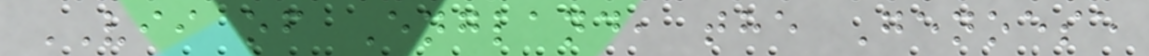VII of England, the Genoese
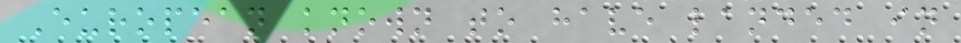European known to have landed in
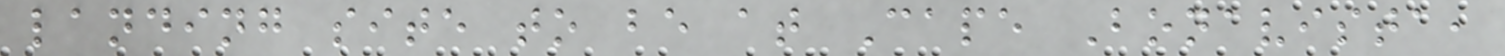landing site to be at Cape Bonavista,
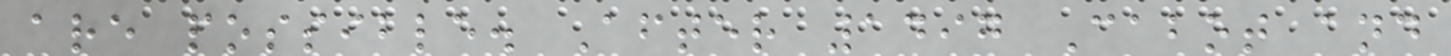are possible. After 1497 Cabot and
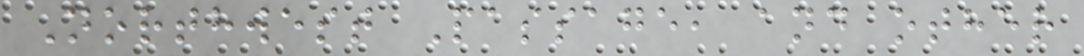Northwest Passage, and other
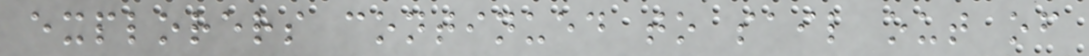explorers continued to sail out of
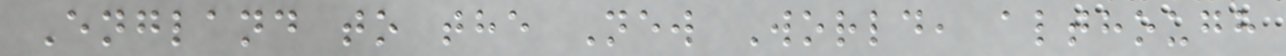England to the New World, although
